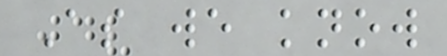As we know
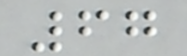67
